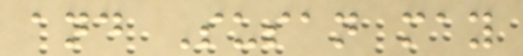and Susan may
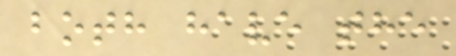both have the
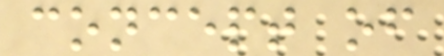concept of
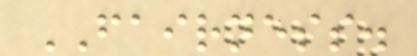FAIRNESS.
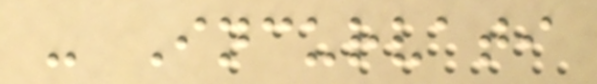- Incurvati
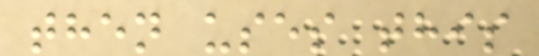then uses this
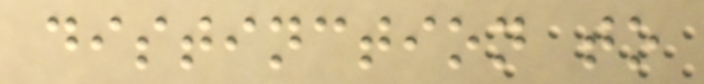distinction to
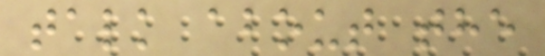talk about the
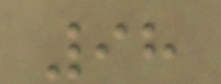98
